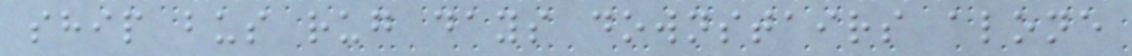ship bus rug days downstairs alone
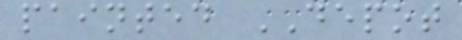painted DEPOT
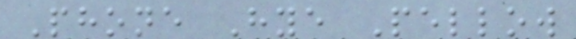Phone Hye Pellow
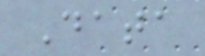Data
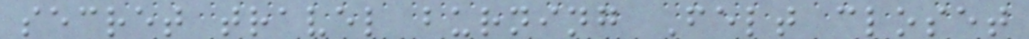secret travel burning Felt closet
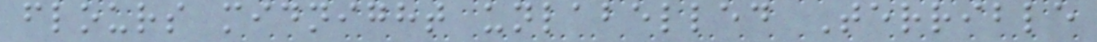flours midnight unlabelled Terrible
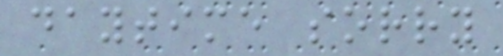daytime sorry
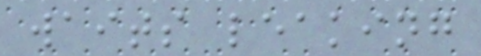waits leaking
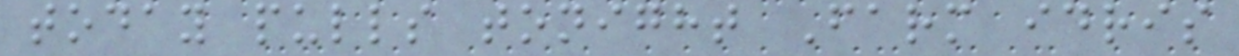today pulls tonight Farm idris
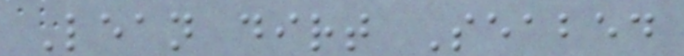Lean dirt Seabed
